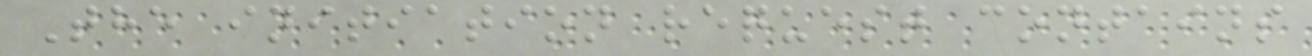The initiation request contains
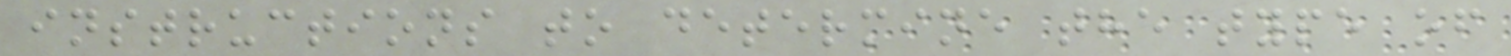instructions to determine the type of
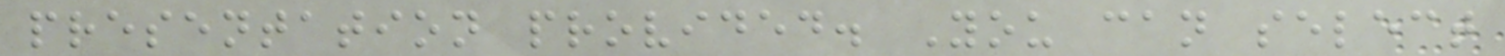presentation provided. You can select
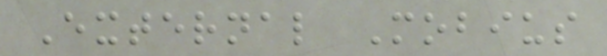External Mobius
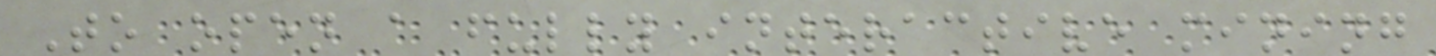To open a fully interactive mining
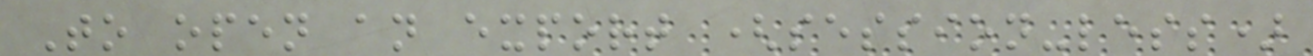To open an export (session-less)
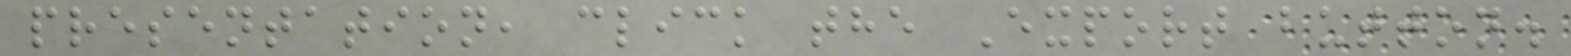presentation, click the Export button.
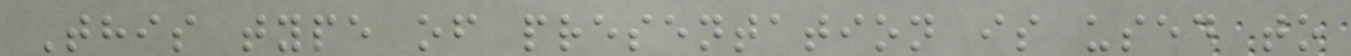This type of presentation is used to
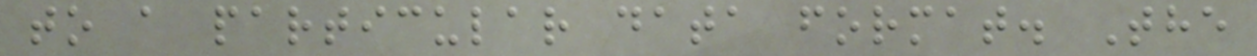to a particular data format. The
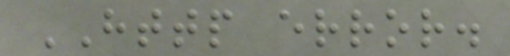HTTP error.
